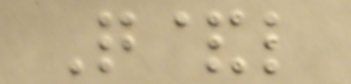Q&l
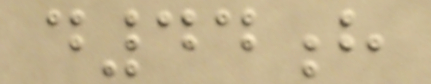d44h
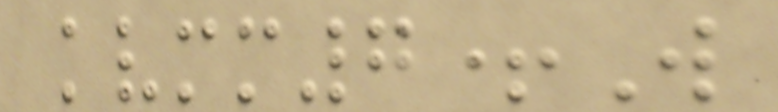kvmm7+W
